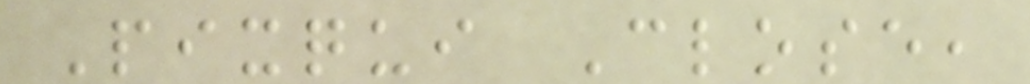Pixqui Close,
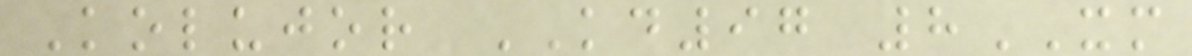Kolujor KD97 8XM
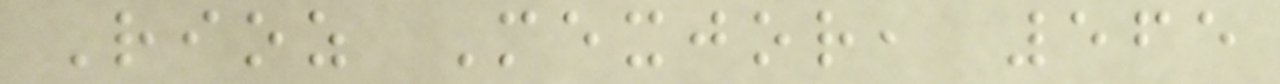Rioz Mexjor, 565
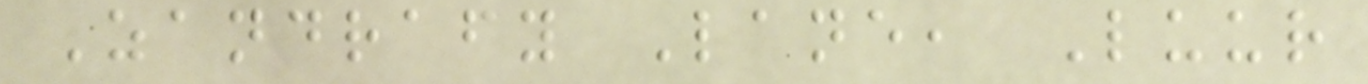Zandrafy Lane, Luur
